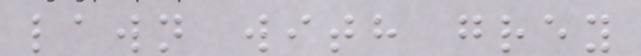lawn with grey
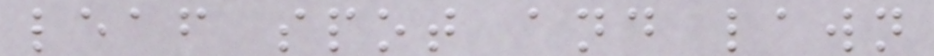leaf spot and lawn
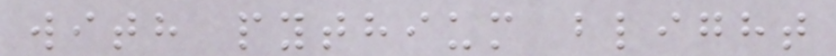with pythium blight
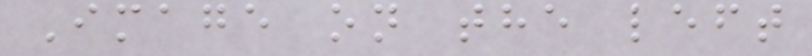Image on the left
